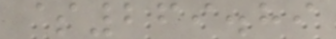$269.89
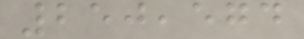250,574
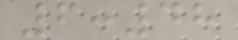6:48
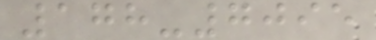178-7095
